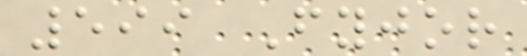599 Fyjor
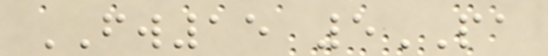FW15 5PA
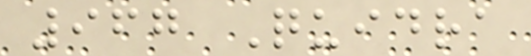967 Quidra
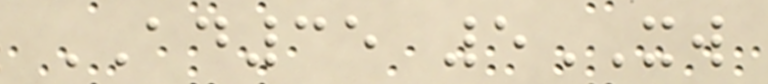AD35 5XW
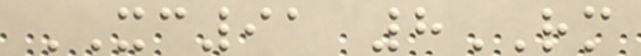XC91 8RM
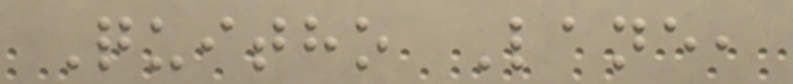Quitho Lane,
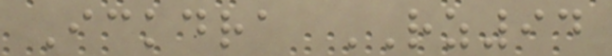Ickdra RZ94
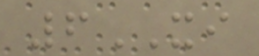6XI
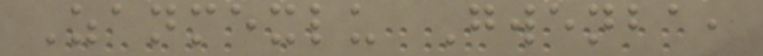Zanmexlu Gwenba,
